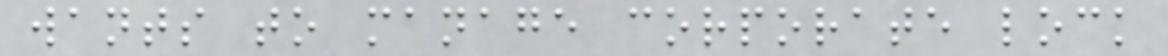wants to manage corporate lock
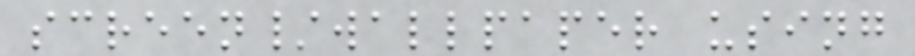screen/wallpaper using
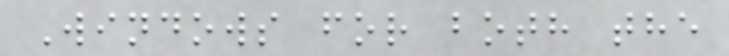Windows for both the
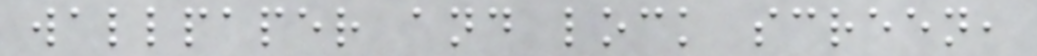wallpaper and lock screen,
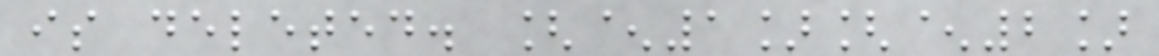is deleted. [^1][^2]
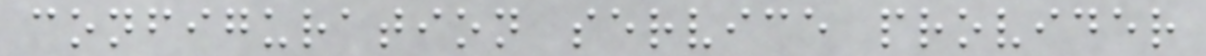configuration service provider
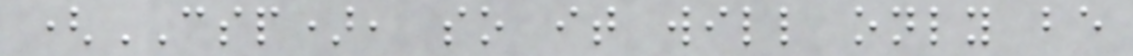(CSP), so it will only be
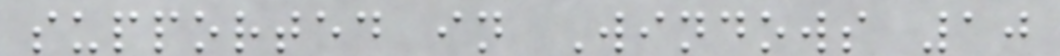supported in Windows 10
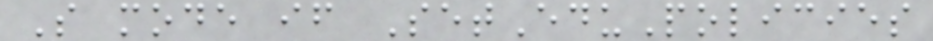S mode if SetEduPolicies
